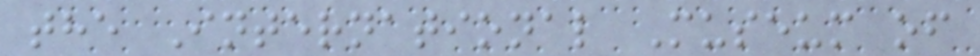the International Museum of
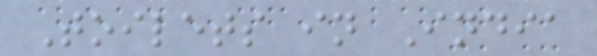Toilets in India
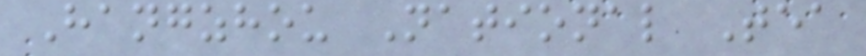Hangzhou National Tea
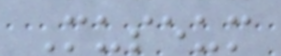Museum
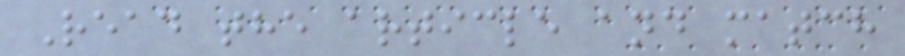Read the article and match
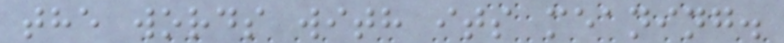the words with its meaning.
